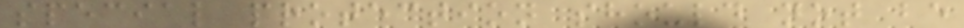special protection should not be
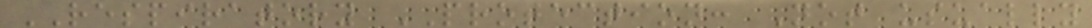RESPIRATORY PROTECTION: Not usually
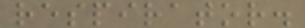respirator.
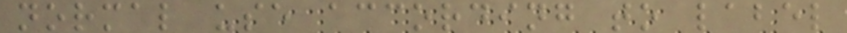normal use according to label
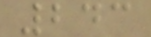243
